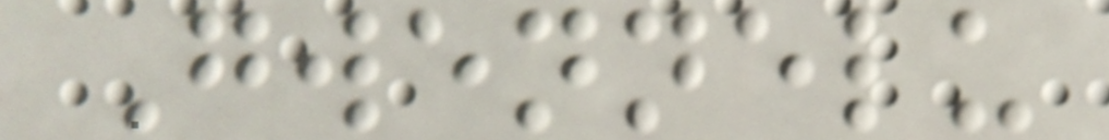Gwennelu
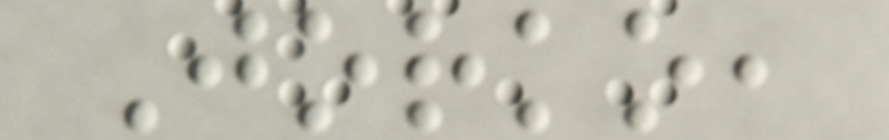Jorko,
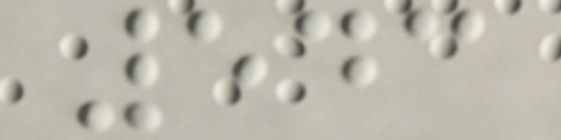543
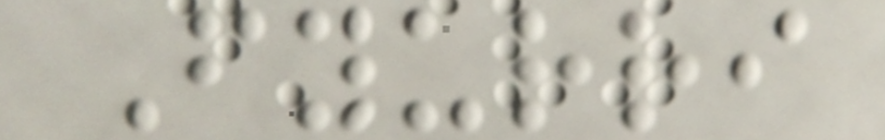Fyurri
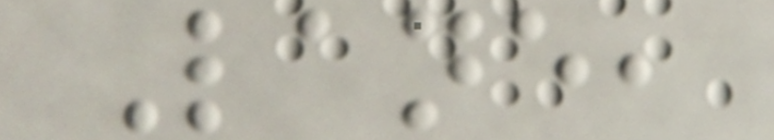Lane,
